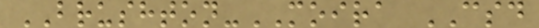BRUSHTON-MOIRA CSD
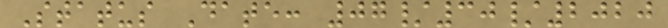Status Date: 07/30/2020
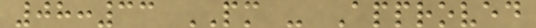08:33 PM - Approved
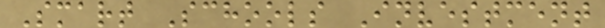Smart Schools Investment
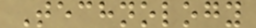Technology
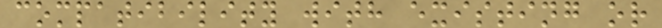compatibility with existing or
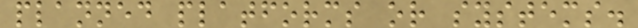planned platforms or systems.
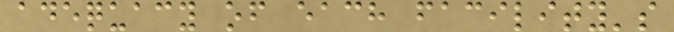adequacy of each facility's
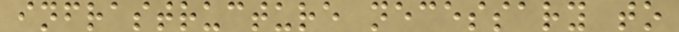infrastructure necessary to
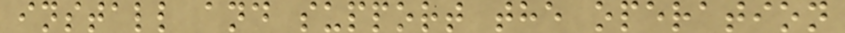install and support the operation
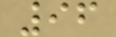96
